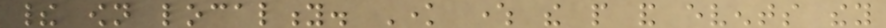their own locality. Know where the people and events they
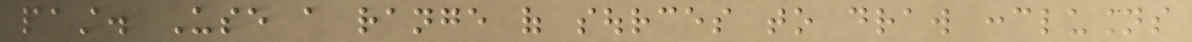past. Use a range of sources to draw conclusions
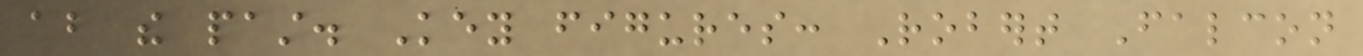about the past. Key figures: Robert Falcon
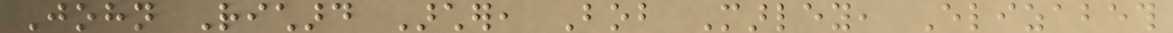John Richard Archer, Bob Marley, Elizabeth
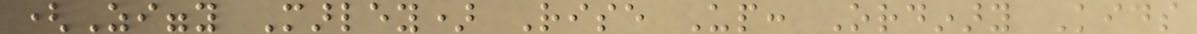(Ziggy Marley) Rise Up: Ordinary Kids
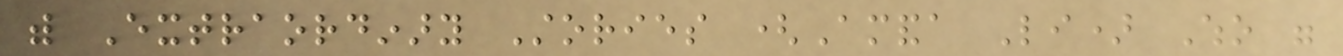with Extraordinary Stories (Amanda Li) Who were
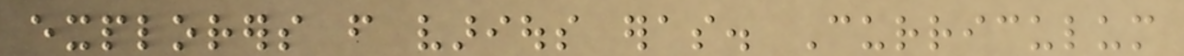explorers from various eras. Curriculum
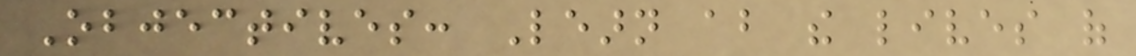Objectives: Learn about the lives of
